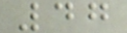47
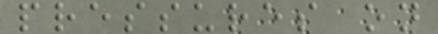pressures on
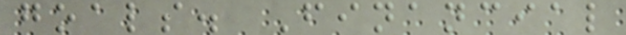goals. Financial
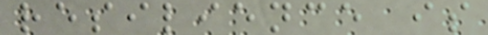resilience is
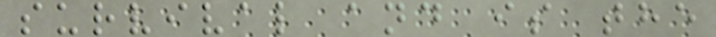survival and is the
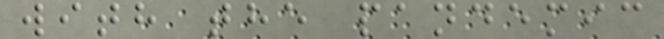with the pandemic
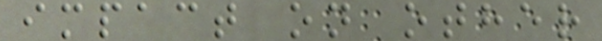impact on other
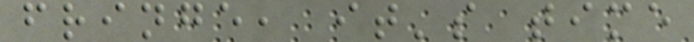fringe, it's time
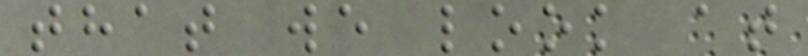that we look at
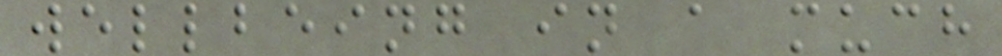wellbeing in a much
